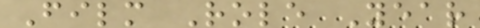Film Role Year
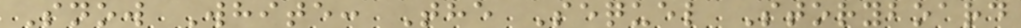Snow White: The Sequel Storyboard
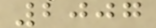2007
